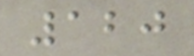120
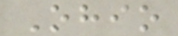Ohio
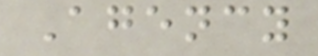Agency
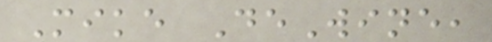Mike DeWine,
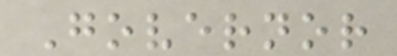Governor
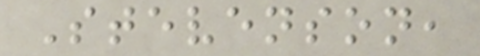Stevenson,
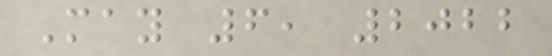May 6, 2022
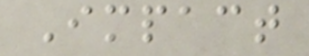Impact
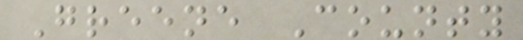Greene County
